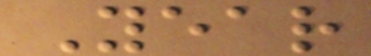Year
